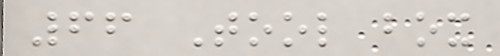66 Tool box
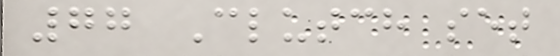77 Clutch set
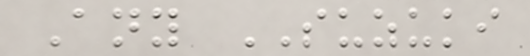Any SUZUKI
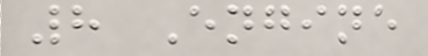8 Engine
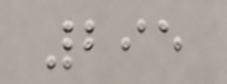295
